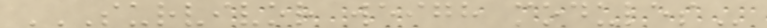SURVIVOR WEIGH MODULES
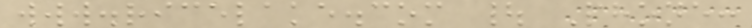www.ricelake.com | Phone:
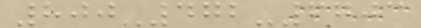800-472-6703
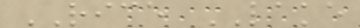RICE LAKE
